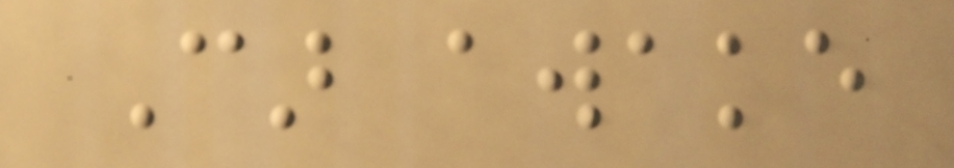Car awake
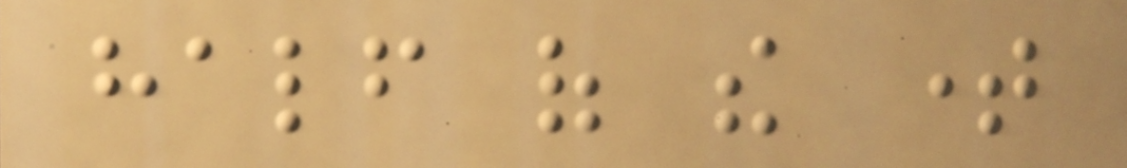half of the time
